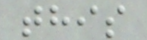this
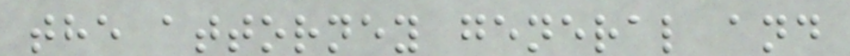the attorney general and
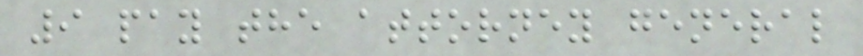9 pay the attorney general
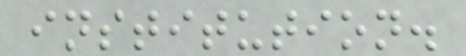institution.
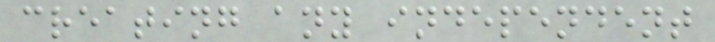creating any independent
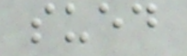sued
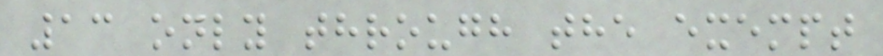13 only through the exempt
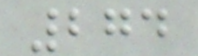274
